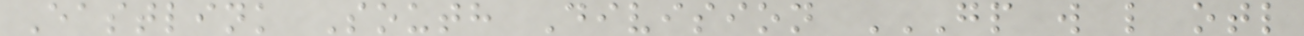Eastlink South Division GP W L OTL
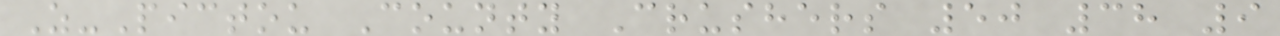Z-Pictou County Crushers 50 38 9
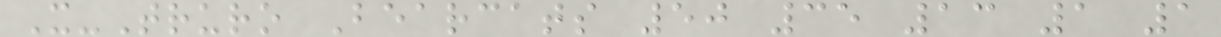X-Truro Bearcats 50 35 13 1 1
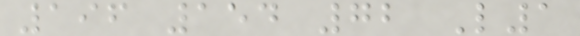196 154 72 L1
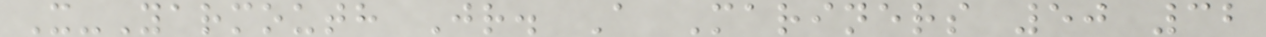X-Yarmouth Jr. A Mariners 50 32
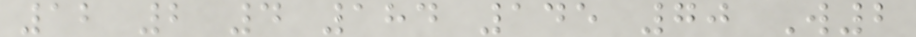12 2 4 184 145 70 W2
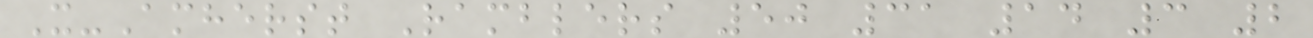X-Amherst Ramblers 50 31 14 3 2
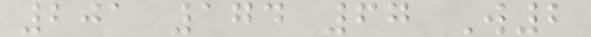201 174 67 W2
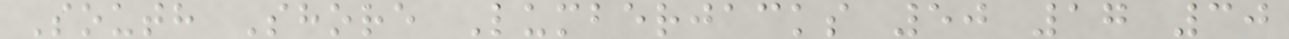South Shore Lumberjacks 50 17 30
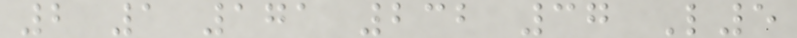2 1 171 232 37 L5
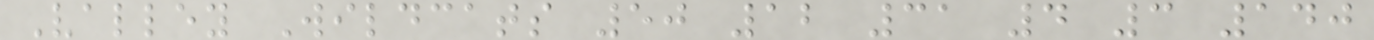Valley Wildcats 50 12 31 4 3 140
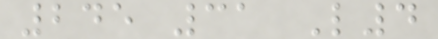245 31 L4
